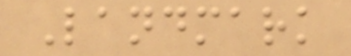Landmark
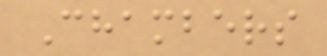Chambers
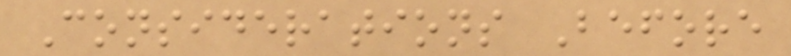Considerations Before
